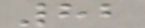82
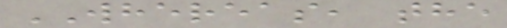WHEREAS, the
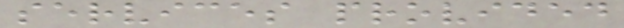services provided
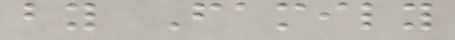by Family
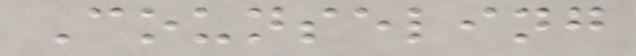Counseling
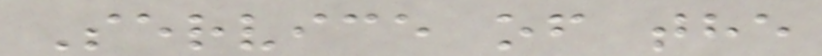Service of the
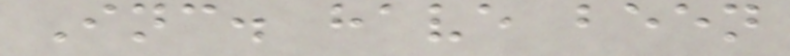Inc. have been
